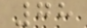78
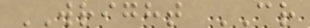WRIGHT CR
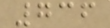736
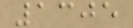1305
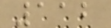112
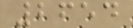2654
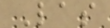Las
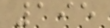195
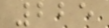225
